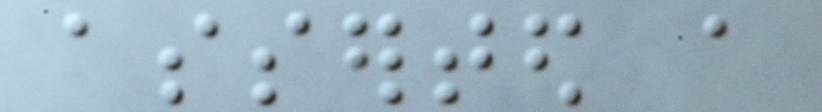asserted a
